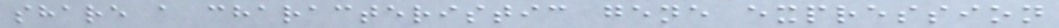share a characteristic gene expression
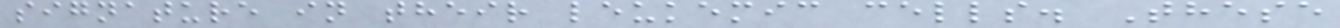signature in their leukemic cells. These
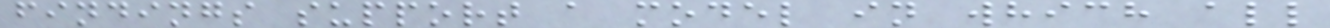findings support a model in which all
